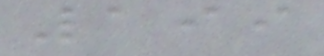199
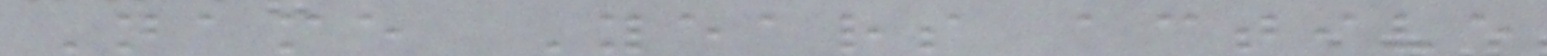Name Years active
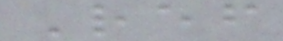Ref
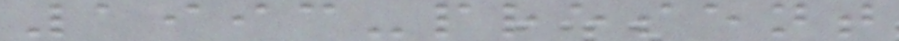1993-present
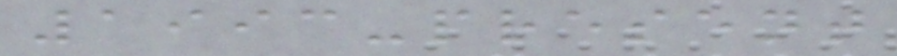1993-present
